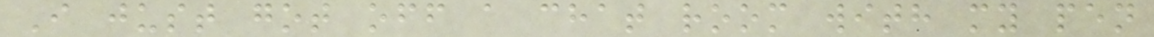I just got off a chat room with my pen
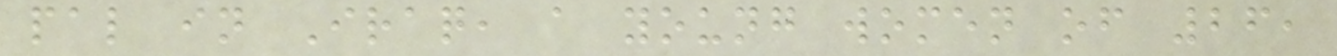pal in Iraq, a young women of 26,
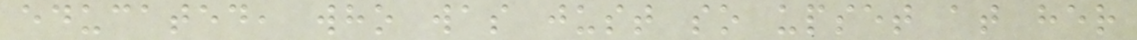educated, who was just so upset at her
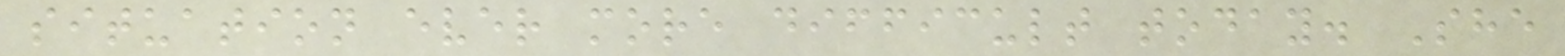situation ever more difficult today. She
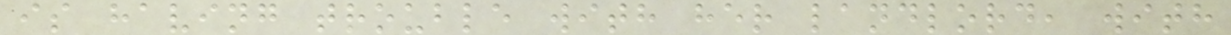is having trouble with her landlord, with
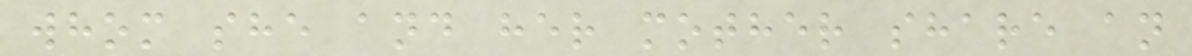whom she and her mother share an
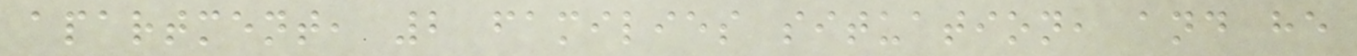apartment, 2 families situation, and he
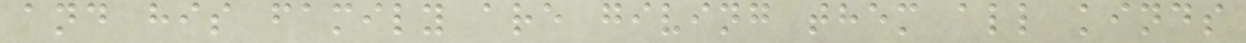and his family are giving them all kinds
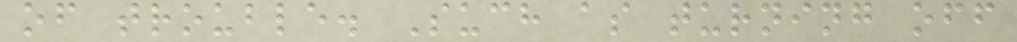of trouble. Such as turning off
